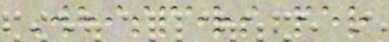Whispers per
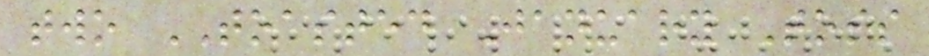two TOASTED January Toss
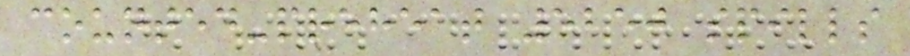counted-preheat 5250 spills
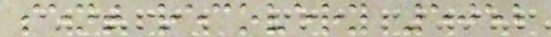sent recovery 5052
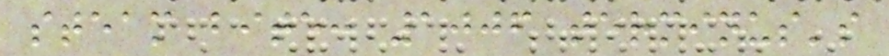steam bite: 1006 terminus's
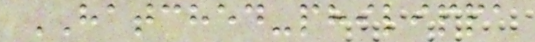HATCHED-philippa
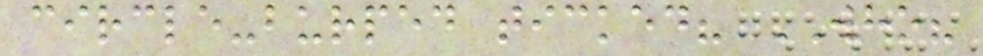circle-burped ticked? WHO?
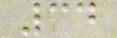34
